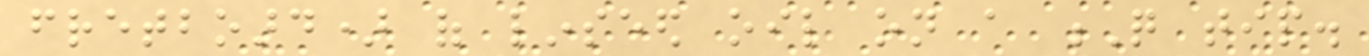fretboard) of linseed oil on a Q tip.
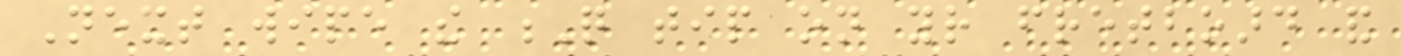Next wipe the Q tip on your fretboard and
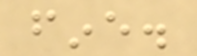fine.
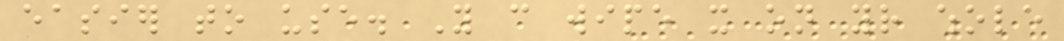easier to use. You can wipe it on your whole
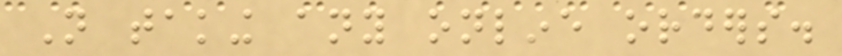Not taking any online orders.
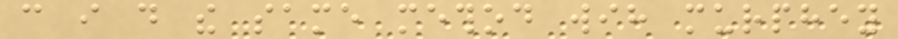can i do the same method wih murphey
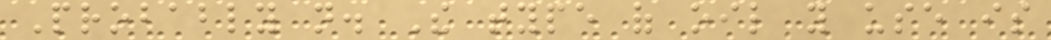Probably not. The type of oil you use is
